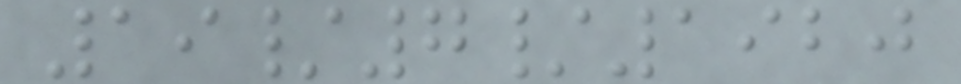19/7/1920
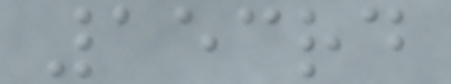153rd
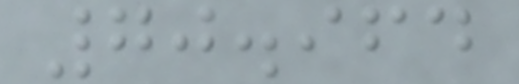70.964
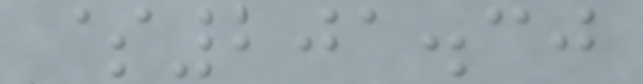$201.30
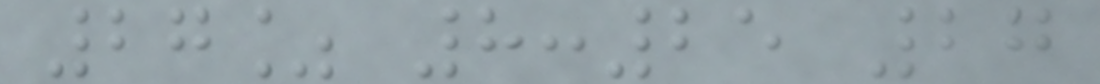27% 8:25 27
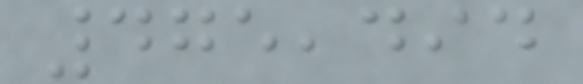475,494
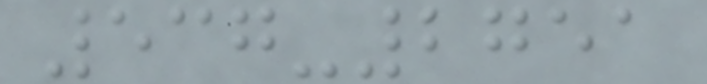537-2751
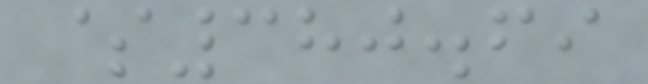$380.69
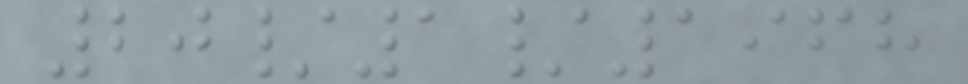20/1/1968
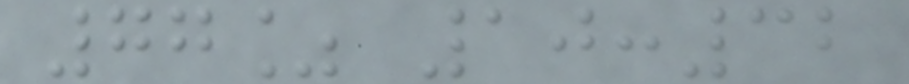77% 10:32
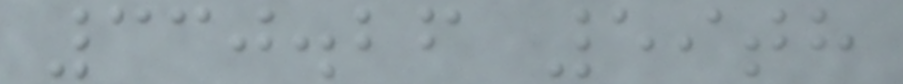330.26 59th
